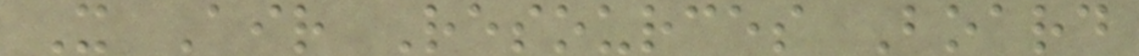X Air Resources Board
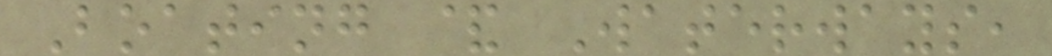Boating & Waterways,
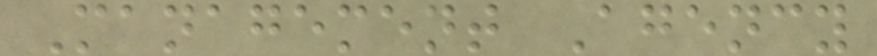Management Agency
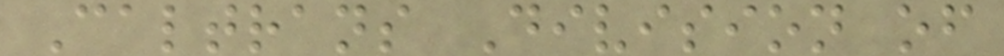Caltrans Division of
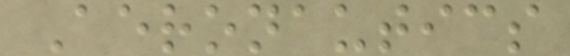Aeronautics
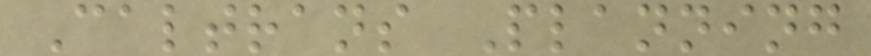Caltrans Planning
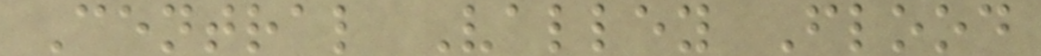Central Valley Flood
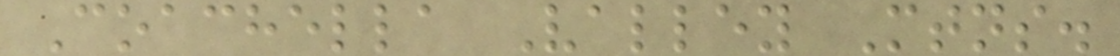Coachella Valley Mtns.
